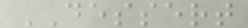DESSERT
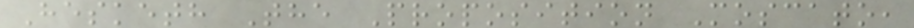Hesketh The Proposition Moscato,
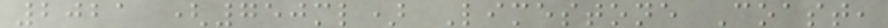2021 (750ml) Limestone Coast,
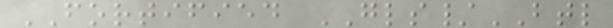FORTIFIED GLS/BTL
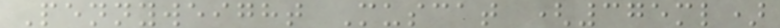Pennyweight Muscat (375ml)
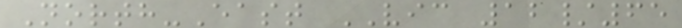North-East VIC 12/65
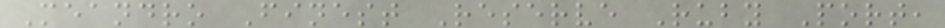Meandro Finest Reserve Ruby Port,
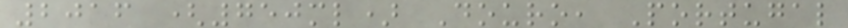2016 (750ml) Douro, Portugal
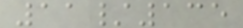11/135
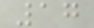17
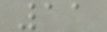11
